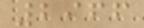2966
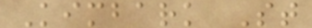Kimbark St
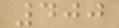400
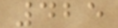425
